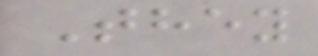They
